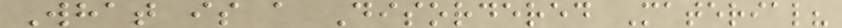What is a Disordered Material?
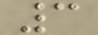3
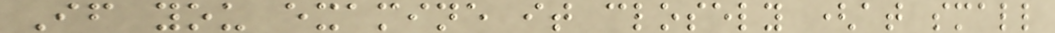If you examine it closely (at small
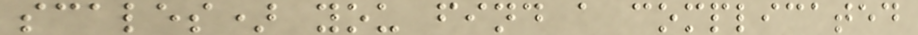scales) you find a complicated
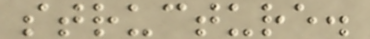structure.
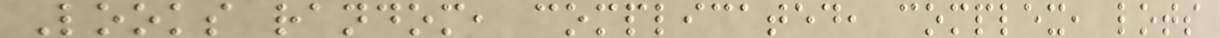Looks random, complicated, complex, lots
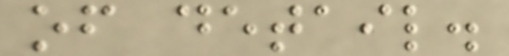of detail.
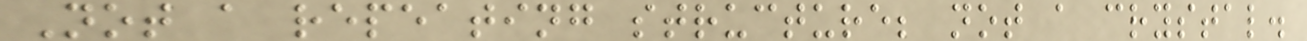Not a repeating structure; not a crystal.
